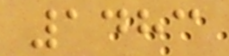1483
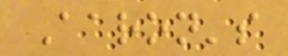Aaron's
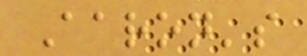Aaron's
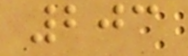203
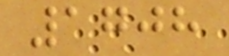1708
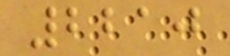2210
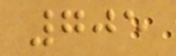705
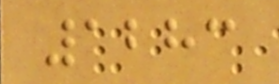1283
